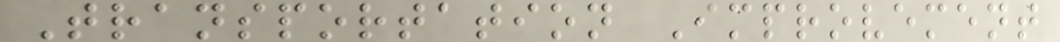Transportation Improvement
